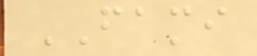FAMI
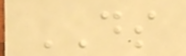DS
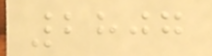2807
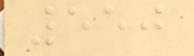550
